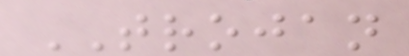TROJAN
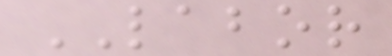LABOR
